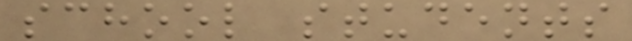school students
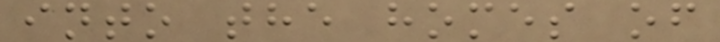into the homes of
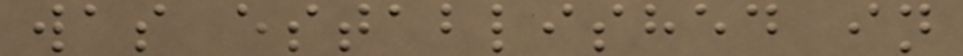was established in
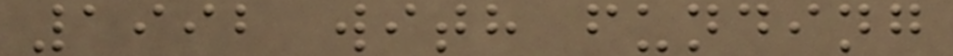1992 with funding
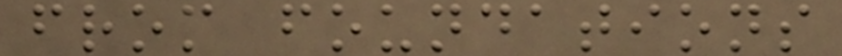from foundations
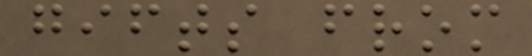gifts from
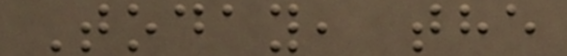Today, the
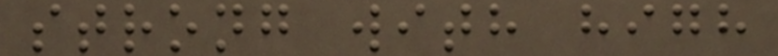strong with high
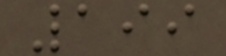199
